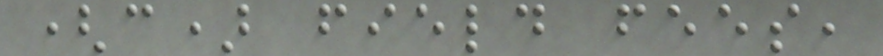(c) field fees,
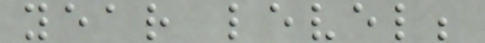year level;
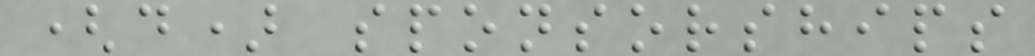(d) sponsorships
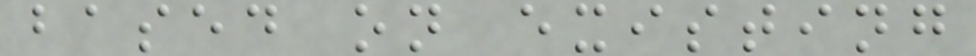based on existing
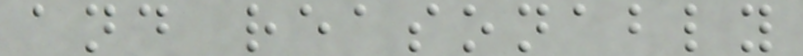and reasonably
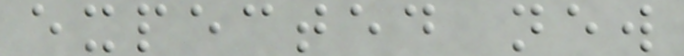expected new
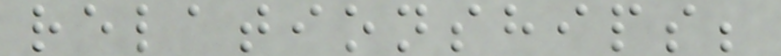relationships;
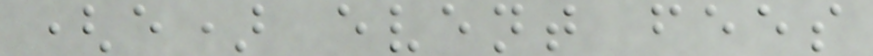(e) event fees
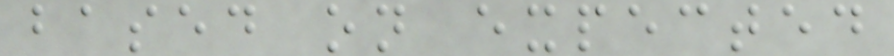based on expected
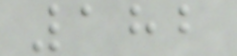182
